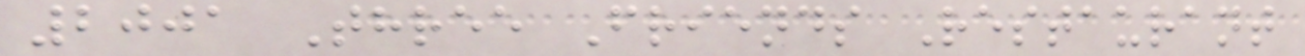2001 Three Friends Restaurant
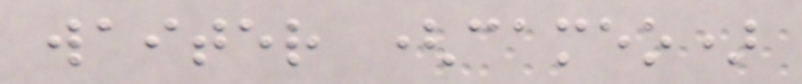waiter (cameo)
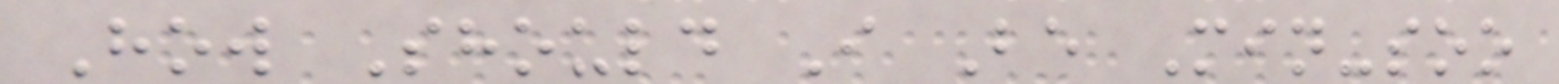How Should I Be Min-soo
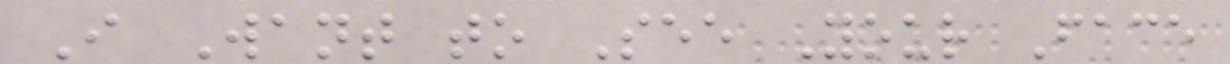I Want to See Your Face
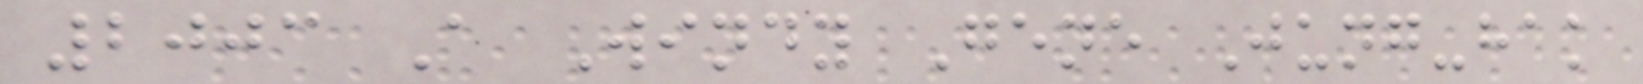2003 A Windy Gene Jung-hak
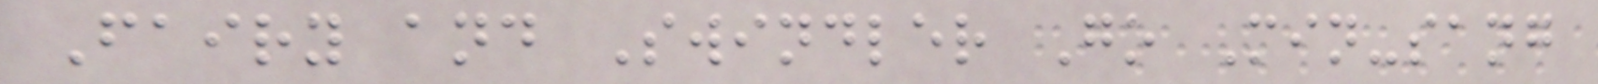Fairy and Swindler Go Min-sang
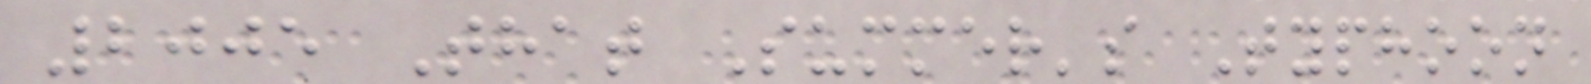2005 That Summer's Typhoon
